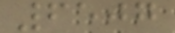6507
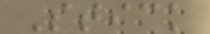Stick
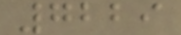7229
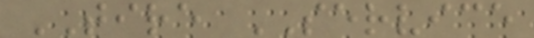TIRE SERVICE
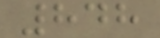848
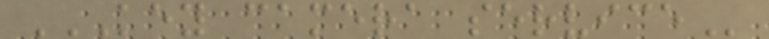KEY CAMERA SERVICE
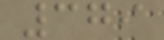379
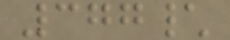377\
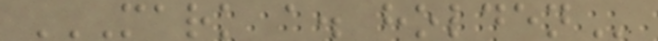MARK A. HOLDEN
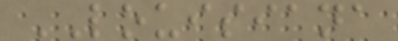LOUISIANA
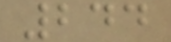244
